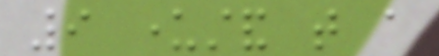9 understand that a
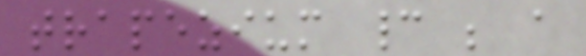trapezium cannot be a
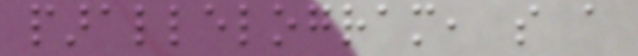parallelogram, so a
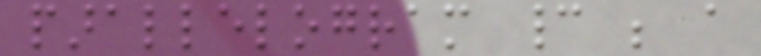parallelogram cannot be a
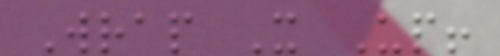Wrap It Up!
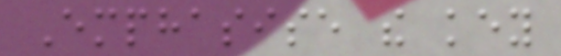Emphasise the key
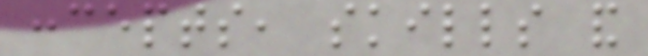concepts, skills and
